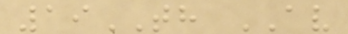19TH AV
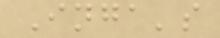Inga's
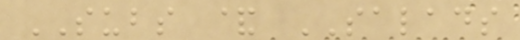SUBS & SALADS
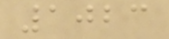1023
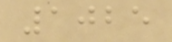1025
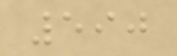590
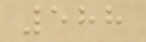588
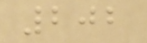202
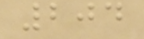204
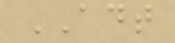ADT
